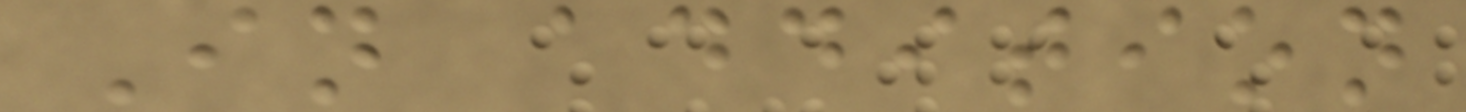In addition
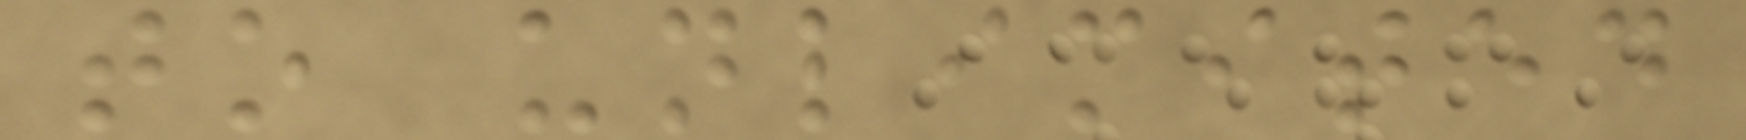to unlimited
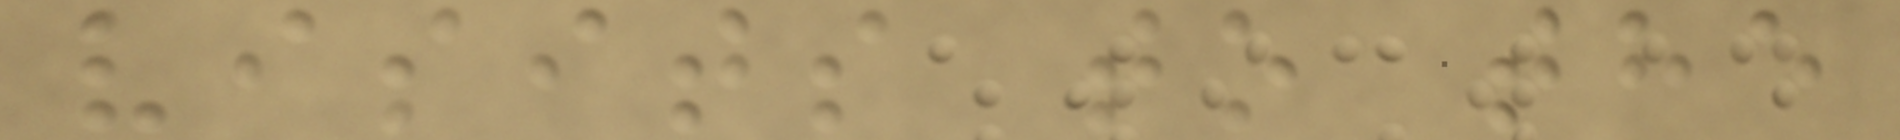visits to the
